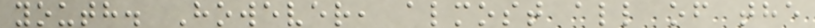youth. However, almost all of the
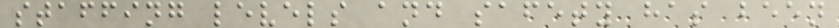staffing levels and safety has been
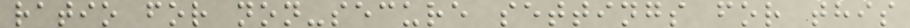ratio for non-secure settings for this
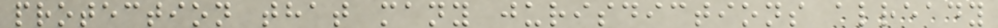protection that many jurisdictions already
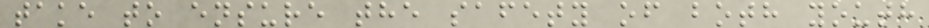take to ensure the safety of both youth
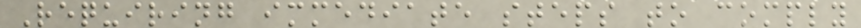Requiring immediate steps to comply
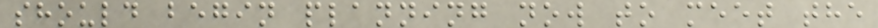should begin planning now to meet the
